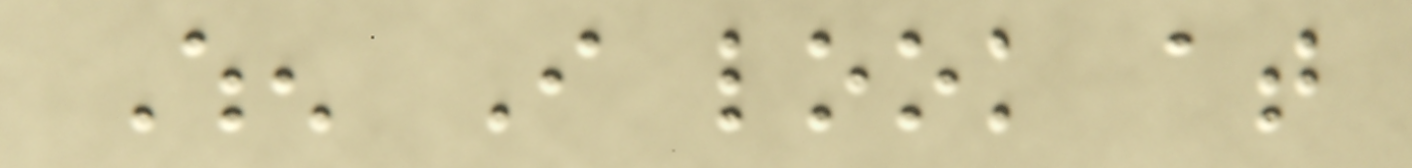When I look at
